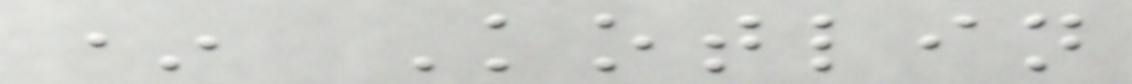* Kotlin
